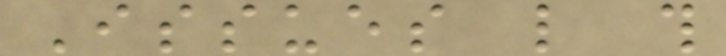Issues like this
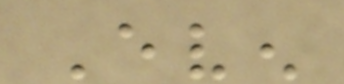Even
